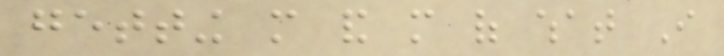getting more and more of what I
